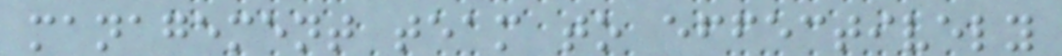management team to effectively
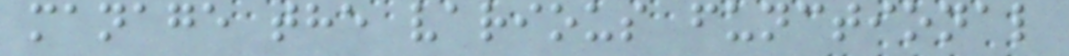manage the various functional
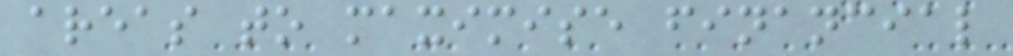areas to maximise financial
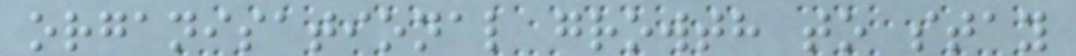organisational growth to stay
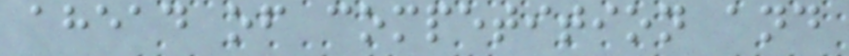ahead of competition and
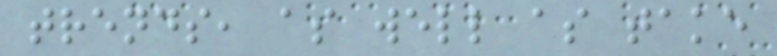trends, as well as take
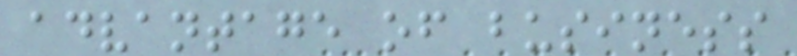advantage of business
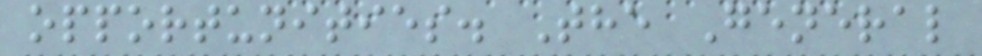opportunities. The General
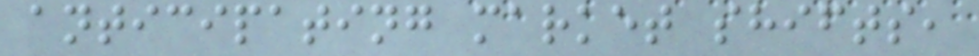anticipating market shifts,
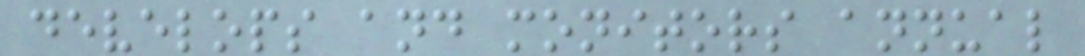develops and monitors annual
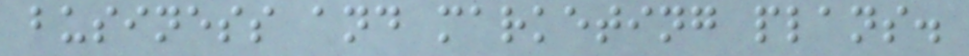business and marketing plans.
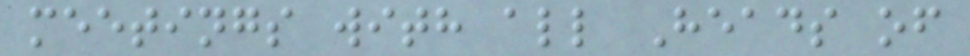meetings with all Heads of
